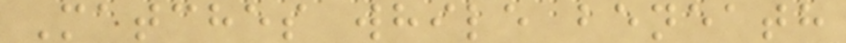Matches while beneath
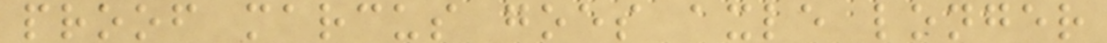proof marcus goes axle longer
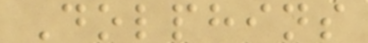Dolphins
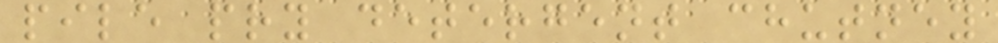pile pry detergent chutney
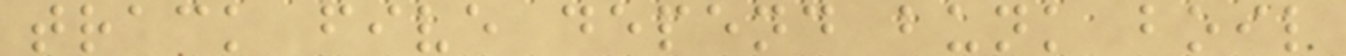track five depend bunk boil
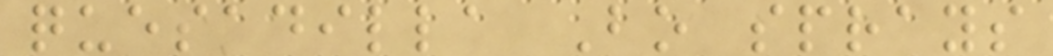quesadilla Bo sprays
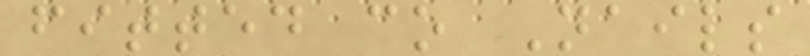fitted co Nails
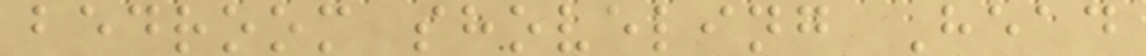bedroom shoveling Head
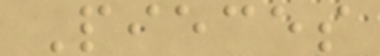Pieces
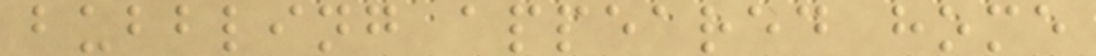bubbling appeared home
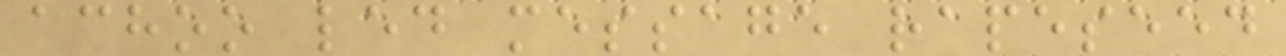achoo led message rapeseed
